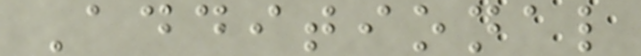Additional
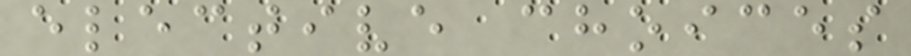elective choices
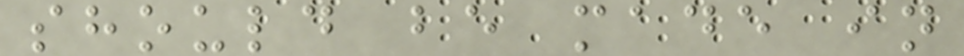should be made in
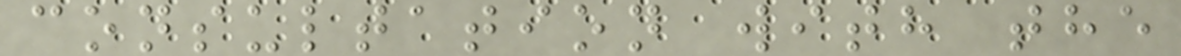consultation with the
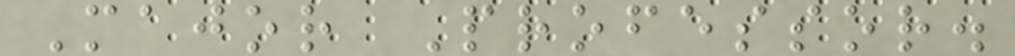Major Professor.
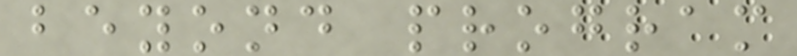beyond program
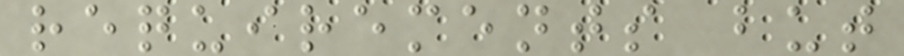requirements but
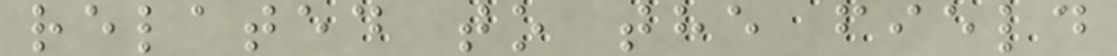related to the field
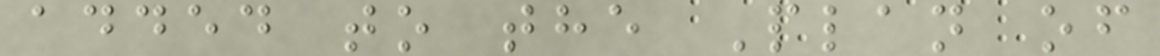added to the Plan of
